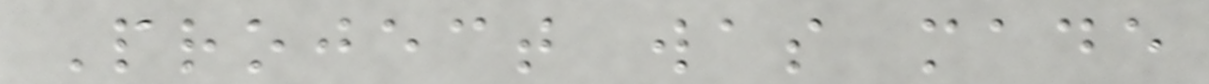Project was made
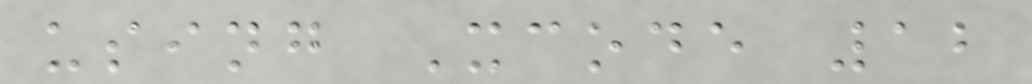using Xcode 12
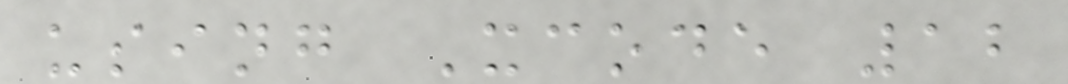using Xcode 12
